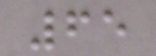65
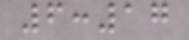6:17
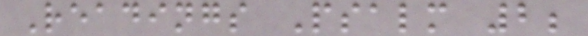Readings Psalm 2;
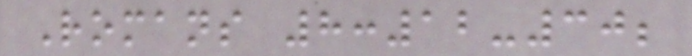Romans 8:12-30;
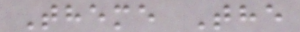Theme The
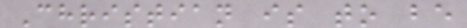Christian is to be
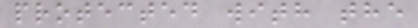protected with the
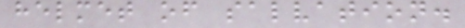helmet of salvation.
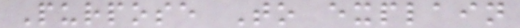Purpose To explain
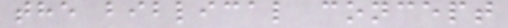the biblical concept
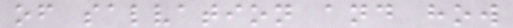of salvation and how
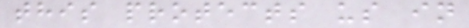this protects us in
